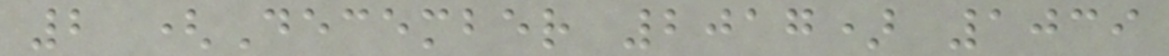2 (December 2017) 1039
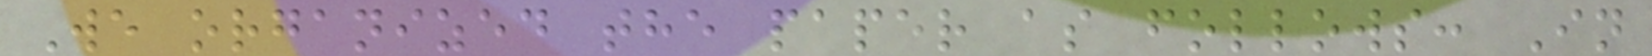We organized the paper as follows: In
